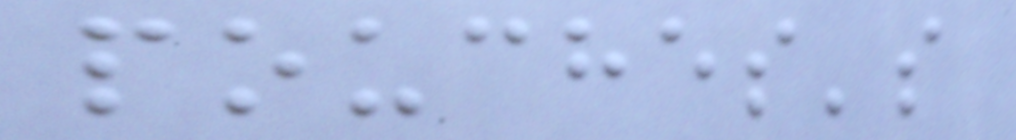pouches's
